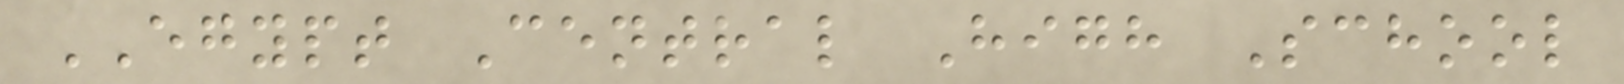EGYPT Central High School
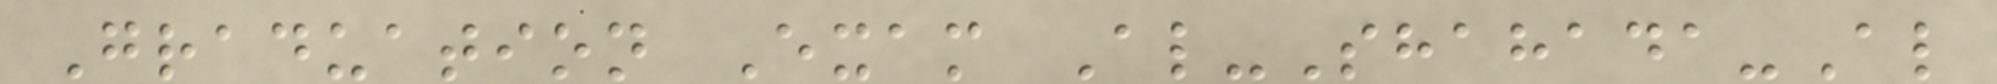Graduation Exam Al-Shahada-Al
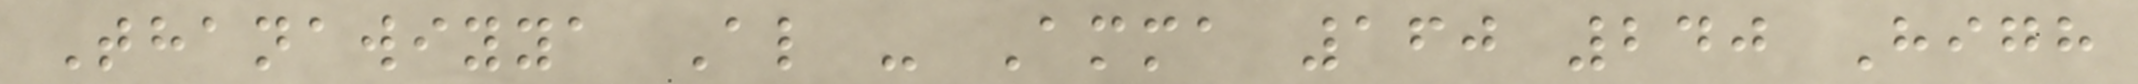Thanawiyya Al - Amma 160 240 High
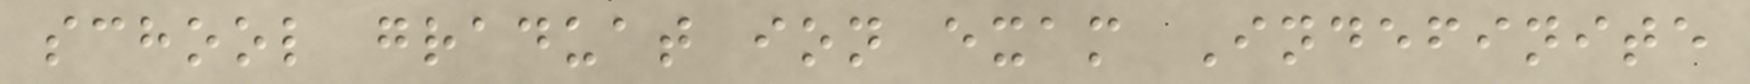school graduat ion exam Indefinite
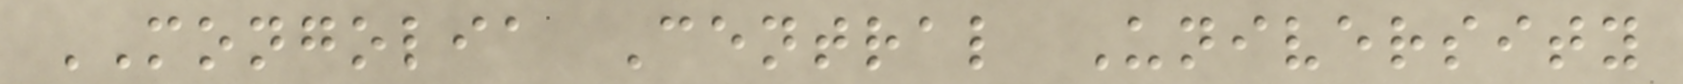MONGOLIA Central University
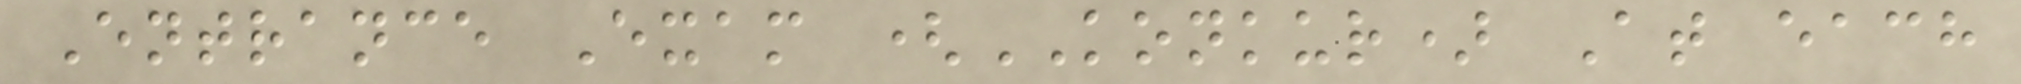Entrance Exam (KONKUR) At each
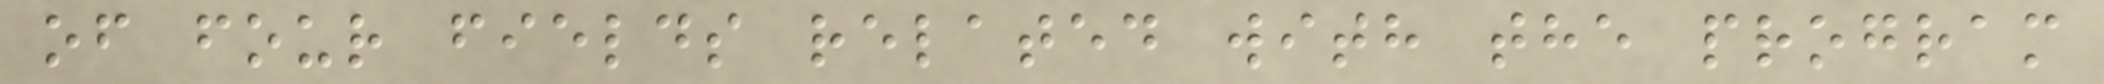of four fields related with the program
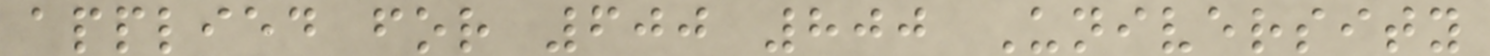applied for 600 800 University
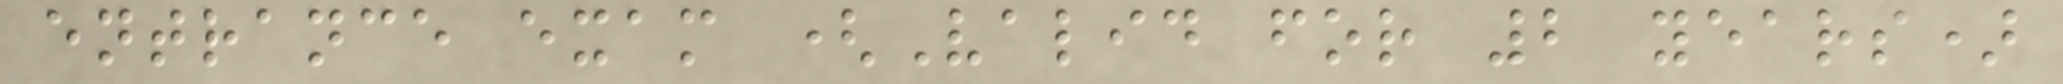entrance exam (Valid for 2 years)
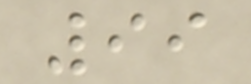99
